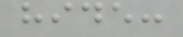hide:
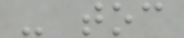- toc
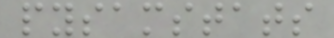pysamstats
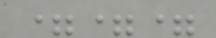===
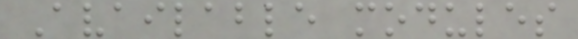Available modules
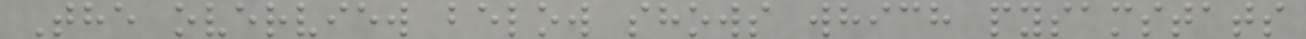The overview below shows which pysamstats
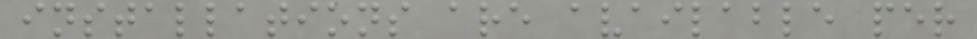installations are available per
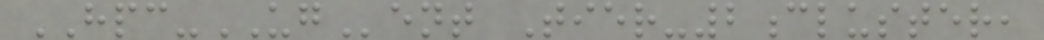HPC-UGent Tier-2cluster,
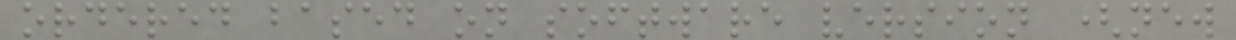ordered based on software version (new
